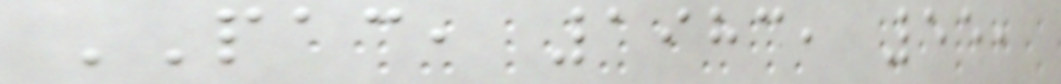PAC, 1983, 55,
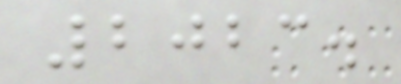2023.
